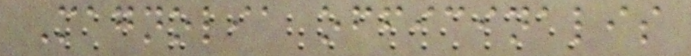Magnolia officinalis
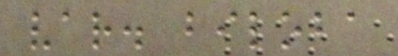var. biloba
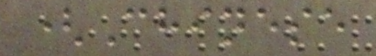(Chinese
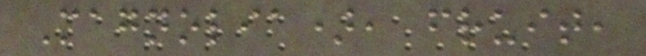Magnolia), fruit,
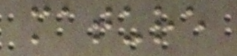mature
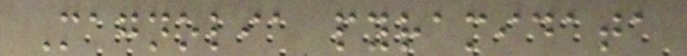Magnolia pyramidata
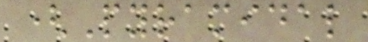(Pyramidal
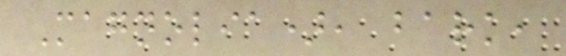Magnolia), bark,
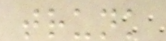trunk
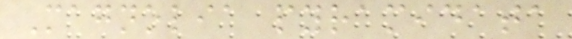Magnolia pyramidata
